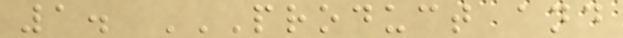1. PRODUCT AND
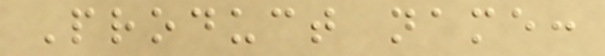Product name:
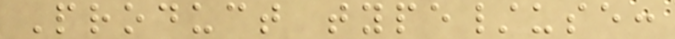Product type/use:
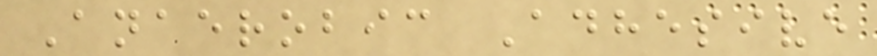Anaerobic Adhesive
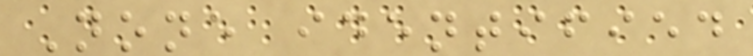None identified
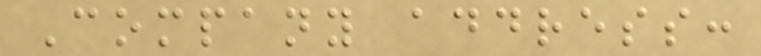Company address:
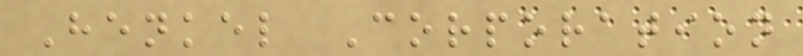Henkel Corporation
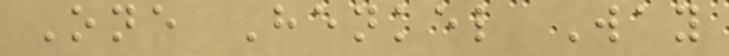One Henkel Way
